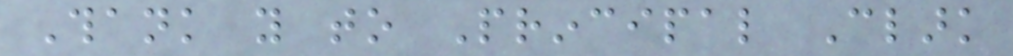Thank you to Principal Clark
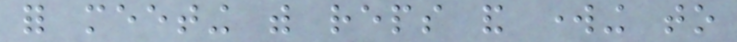for meeting with reps and working to
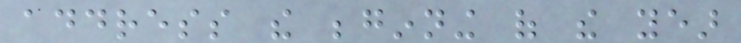address the beginning of the year
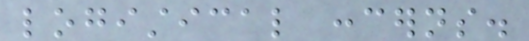logistical concerns.
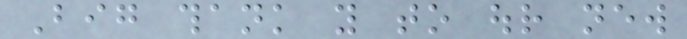Big thank you to our new
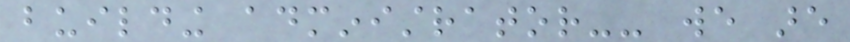building administrator-- we are
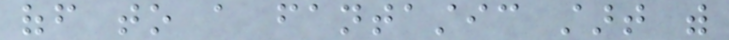off to a fantastic start with
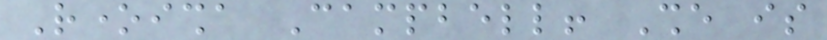Roneisha Campbell! She is
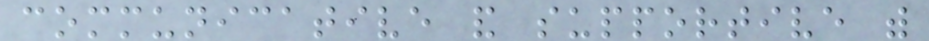communicative and supportive with
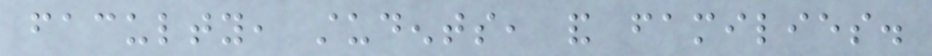faculty, students, and families.
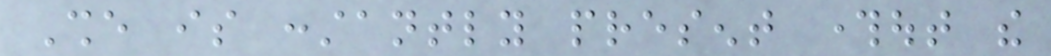She is constantly present throughout the
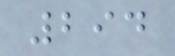294
